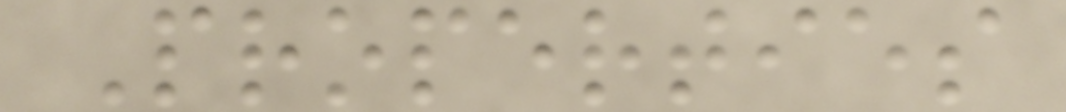Properties
